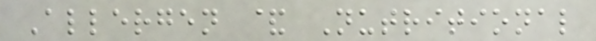Allergen & Nutritional
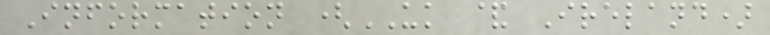Information (UK & Ireland)
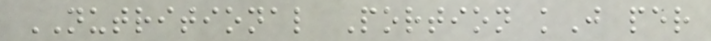NUTRITIONAL Portion kJ per
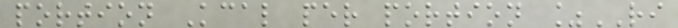portion Kcal per portion %RI
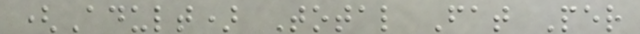(Adult) Total Fat Per
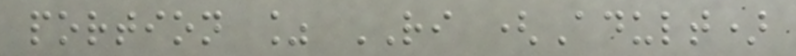portion % RI (Adult)
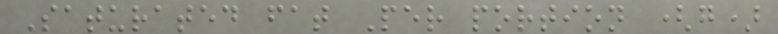Saturated fat Per portion (g)
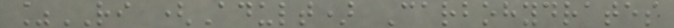%RI (Adult) Carbohydrates
